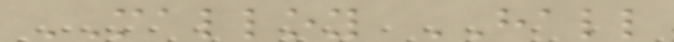MALLOY HALL
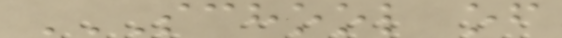SCHOOL OF
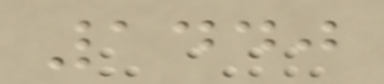1440
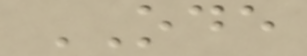ODE
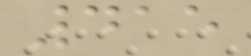415
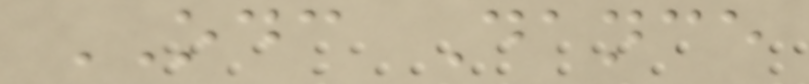ODC Dance
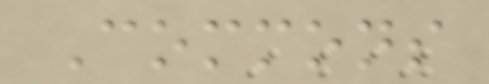Commons
